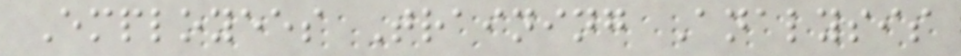Employees Training Analysis
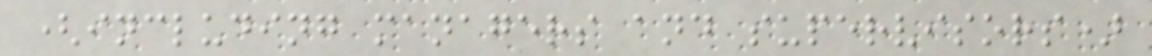(including managers and supervisors)
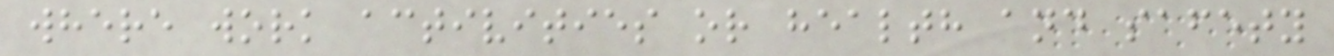where work activities or health and safety
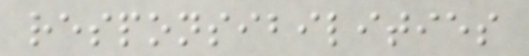responsibilities
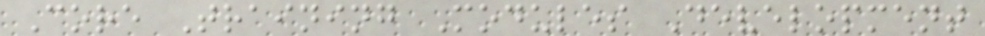Core Training Modules Development
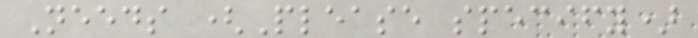Needs (Please specify)
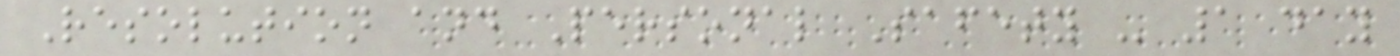Resolution and Personal Safety - 1 day
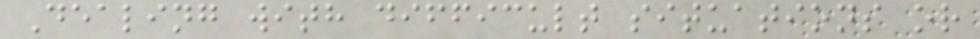Dealing with difficult situations or
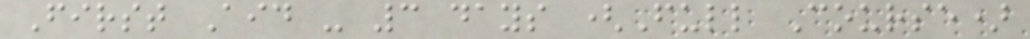First Aid - 3 days (Full Course)
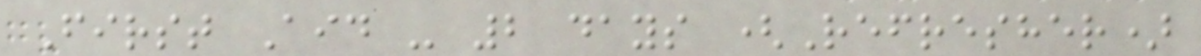First Aid - 2 days (Refresher)
